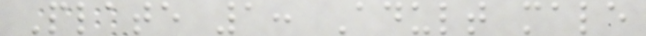Plate 1: Adult male
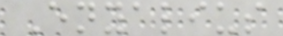Enyalius
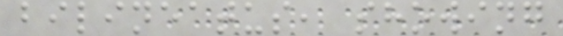bilineatus, showing
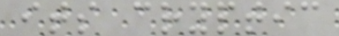its cryptic
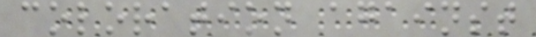coloration against
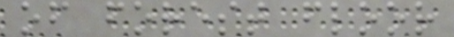of forest floor
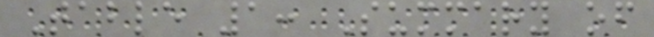Table 1: Summary of
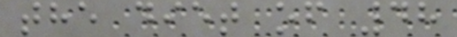the diet of 48
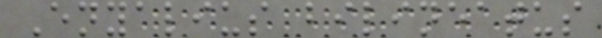Enyalius bilineatus
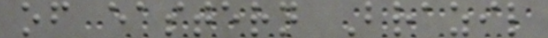of eastern Brazil
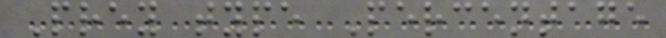Prey type Percentage
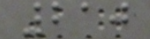210
